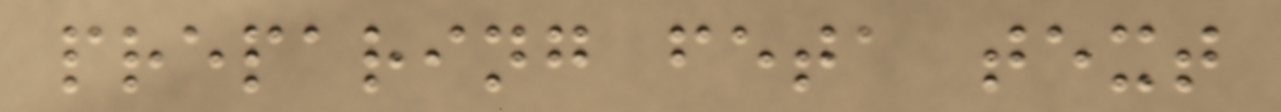preparing feta text
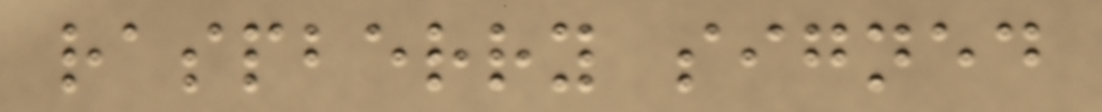raspberry signed
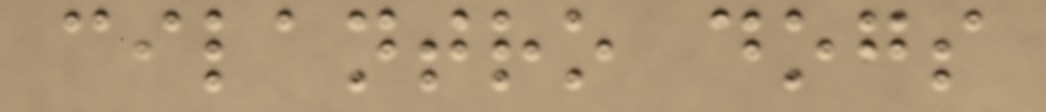cilantro dogs
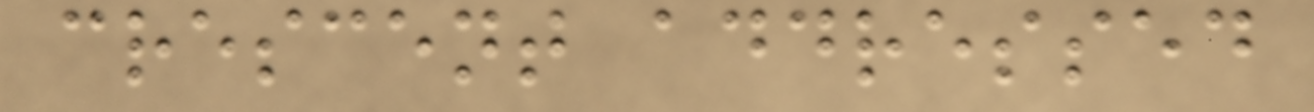crescent addressed
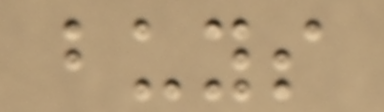buys
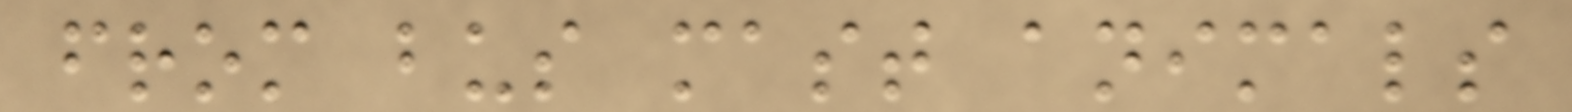from bus mast animals
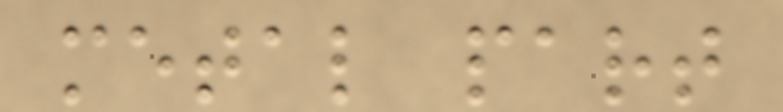metal part
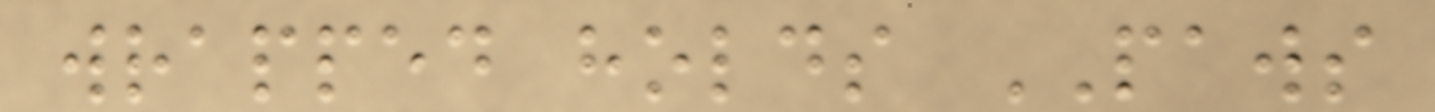wrapped holds PAWS
